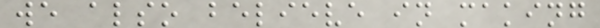we also believe in making
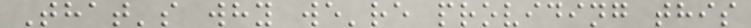That's why we're providing this
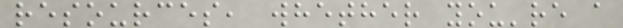resources, whether you're a
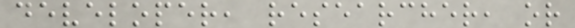developer, researcher, or
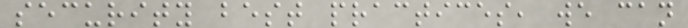security best practices, we can
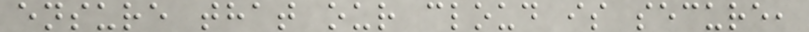ensure that our cloud is secure,
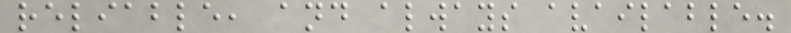reliable, and always available.
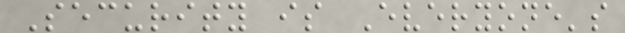Security is Everyone's
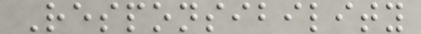Responsibility
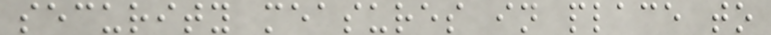security measures in place to
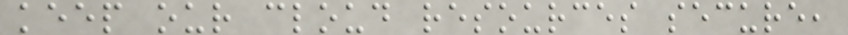keep our cloud resources secure,
